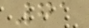71
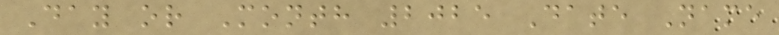Day or Month 2025 Date Name
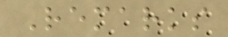Remarks
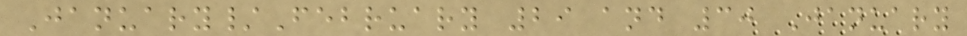January/February 29 and 30 January
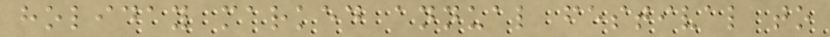holiday marked annual festival to
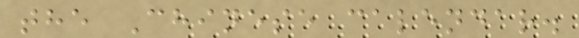the Chinese calendar.
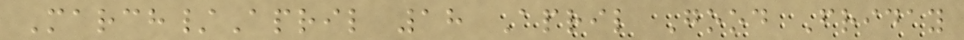March/April 18 April Good Friday
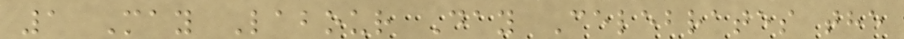1 May Labour Day Celebrates the
